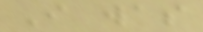I was
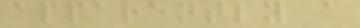apparently a
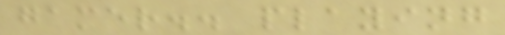gamer.. playing
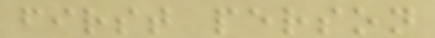first person
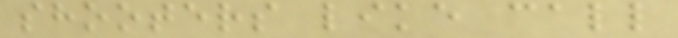shooters like call
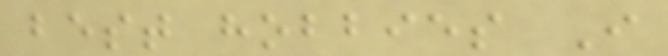best hobbies I
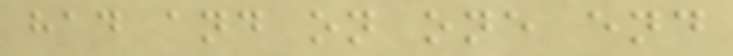had and on one end
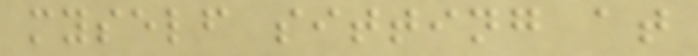myself sitting at
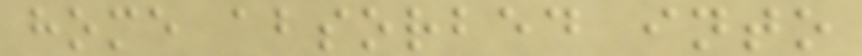home absorbed into
